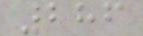286
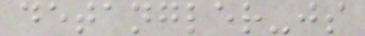detangler-js
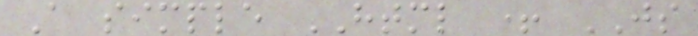A simple HTML + JS
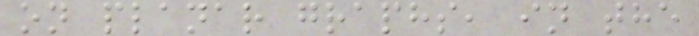on planar graphs, in the
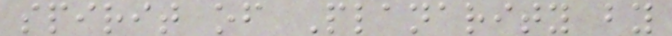spirit of Planarity by
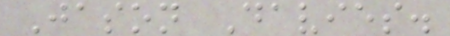Jason Davies.
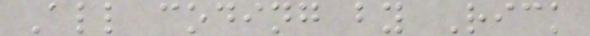All coding by Rick
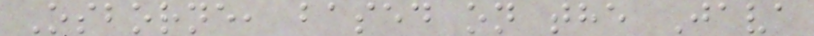Osborne, based on the Java
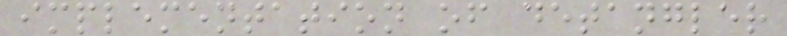implementation of detangler
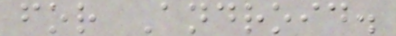for Android.
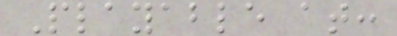Playable at:
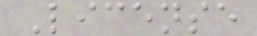License
